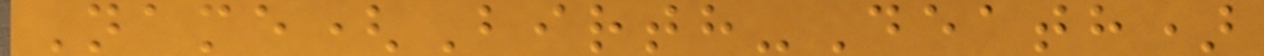Name(Birth-Death)
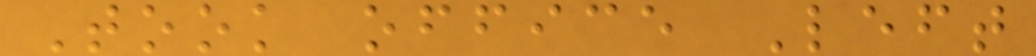Took office Left
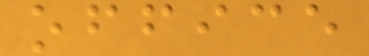office
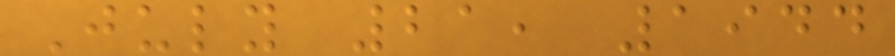July 21, 1944
